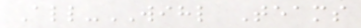All-WIHL Teams
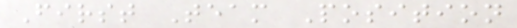First Team Position
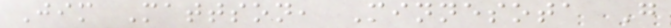Jim Mattson, Minnesota G
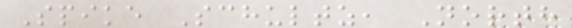Spike Schultz, North
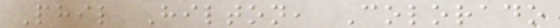Phil Hilton, Colorado
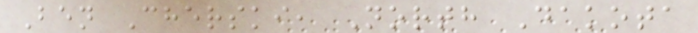Ben Cherski, North Dakota
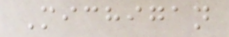Michigan
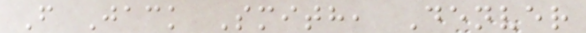F Jack Smith, Denver
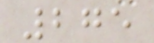275
